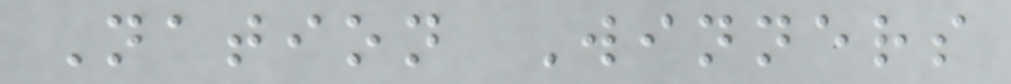Nation Winners
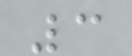3
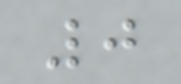0
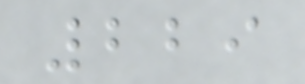229
